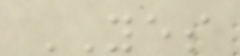YES
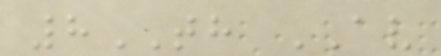8TH AV
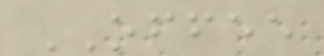OFFEE
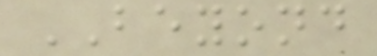BEYOND
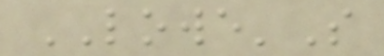LOWE'S
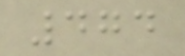474
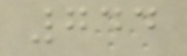744
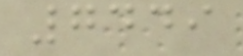7449
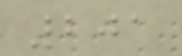201
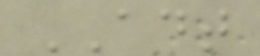ADT
